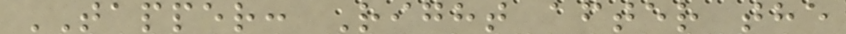TAPPER: Right after the
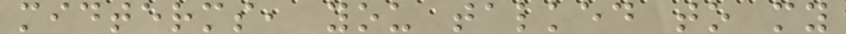midterms, you talked to my
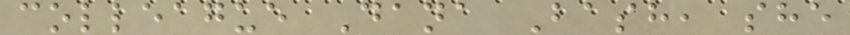colleague Dana Bash, she
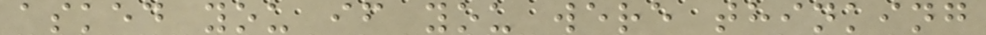asked you if you were thinking
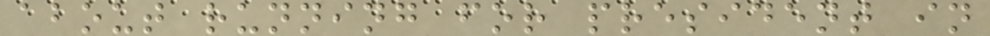about running for president in
